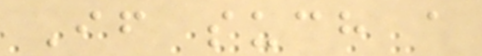If such a
